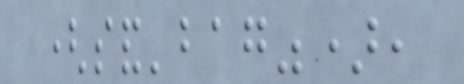(sand'bag"),
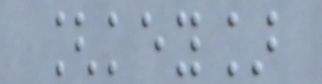[key]
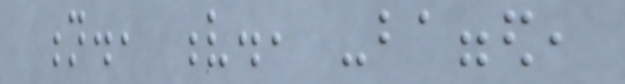n., v., -bagged,
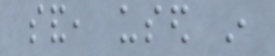sand, used in
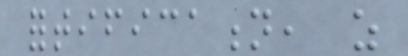fortification, as
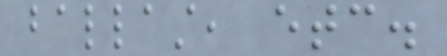ballast, etc.
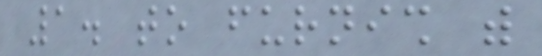1. to furnish with
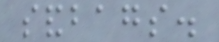sandbags.
